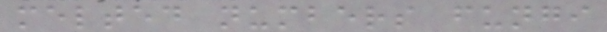melted numbers fungi
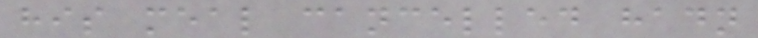his meal cancelled hadn
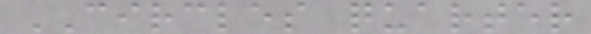CIRCLES quarter
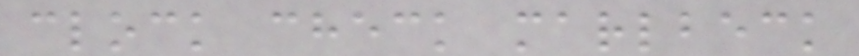clock check marlbeck
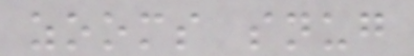zooms snug
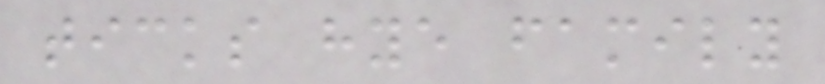ticks hye family
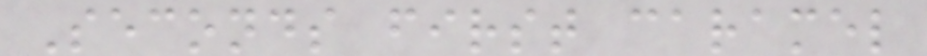Seconds first caramel
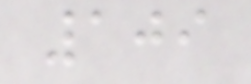109
